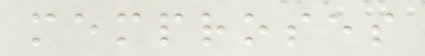memproses
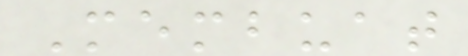Membuat
